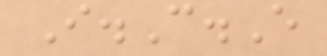I.C.E
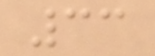33
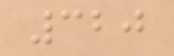320
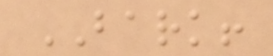BARK!
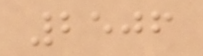2506
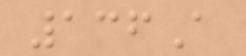136A
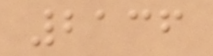2136
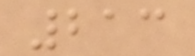213
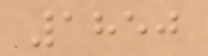1850
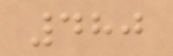480
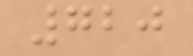720
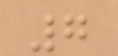7
